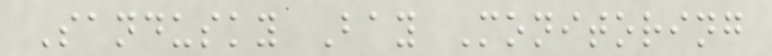Sandusky Bay Monitoring
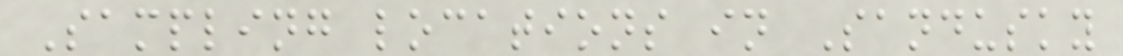Sampling locations in Sandusky
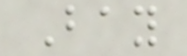Bay
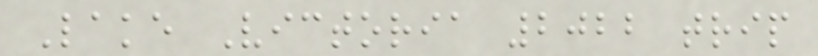Lake Victoria 2022 trip
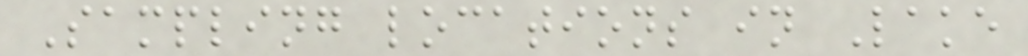Sampling locations in Lake
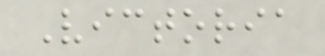Victoria
